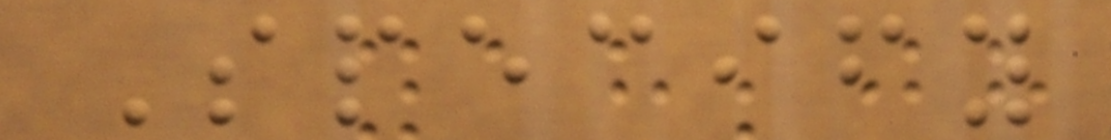Specify
